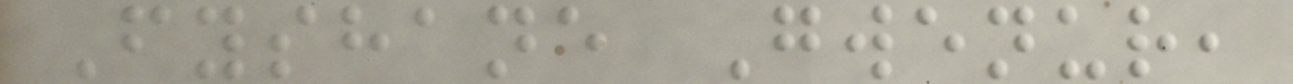Fyshane Gwenur,
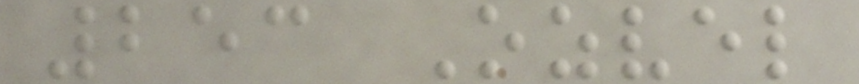253 Ozvel
